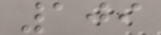109
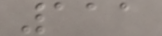111
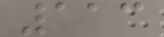113
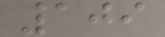109
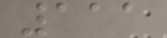111
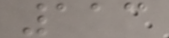113
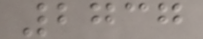2737
